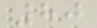80
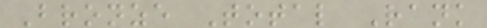Bronze Total Rank
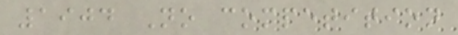1904 No competition
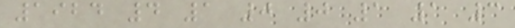1924 4 1 0 0 1 1 3
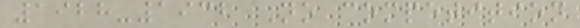1928-1932 No competition
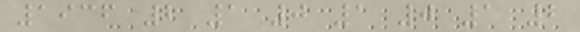1936 2 1 0 1 0 1 2
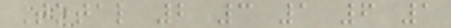Total 2 3 1 6 1
